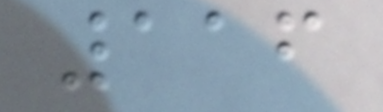116
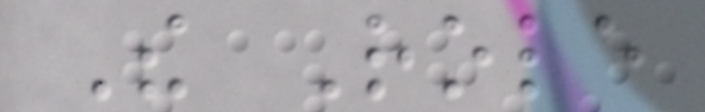The Role
